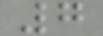7
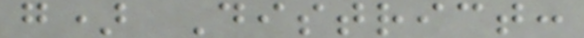g) District:
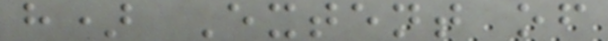h) Extent of
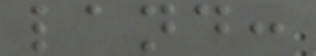land:
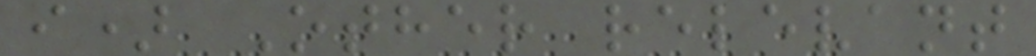i) Other relevant
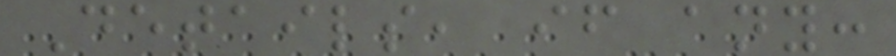Details, if any:
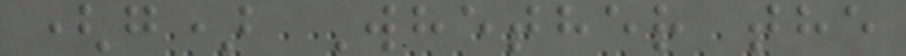(g) Whether the
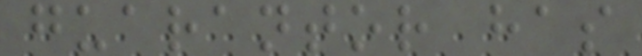guarantor has
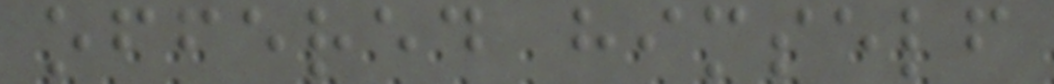offered himself
